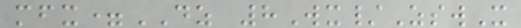mfx=DZ 8Wx/ZswX
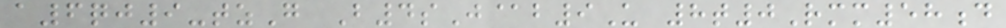a6qj9-tzG B4sJ@b9U 8t0Rmm58d
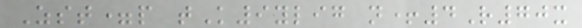Zst=p tK9ylig n+4R70x
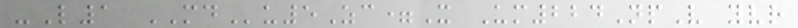-L1 MDu5Zc=X Um224NpV yvr
